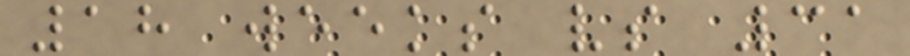18 weeks vs 31
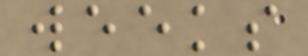weeks
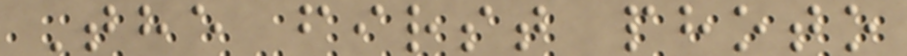The first photo
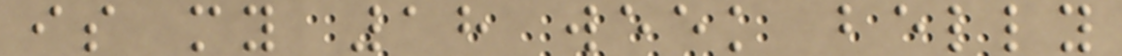is my 18 week belly
